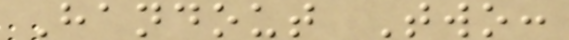Handout Two:
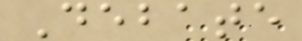Debate
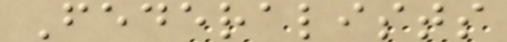Federalists
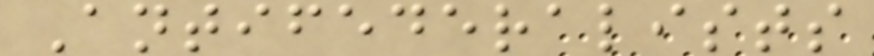Antifederalists
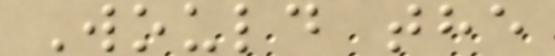Would the
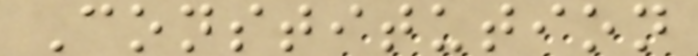Constitution
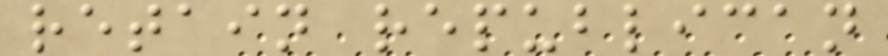retain republican
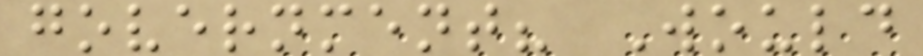government? Would
